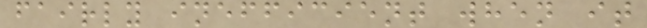fairly inefficient when it
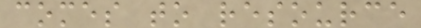comes to resource
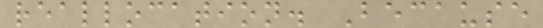reallocation. Because
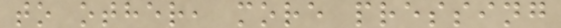to other, more pressing
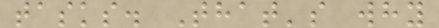tasks. That's why
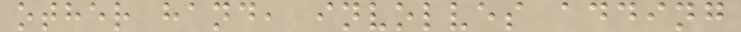other hand, involves adding
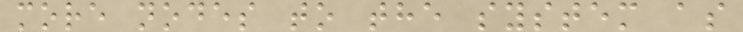more nodes to the system as
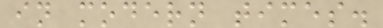in modern times.
